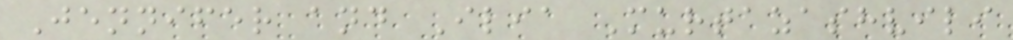Jennifer and Ilia Murtazashvili
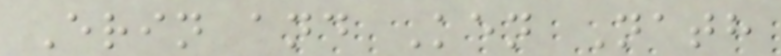Erin and Ken Nath
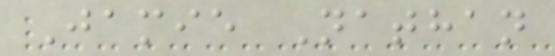Jamie Nathan
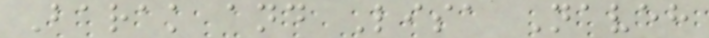Barak and Lisa Naveh
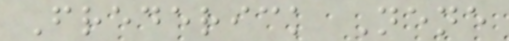Frederick Nene
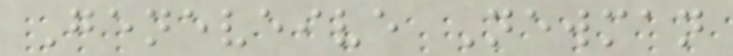Geneveive Newman
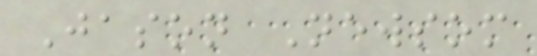Jason Newsom
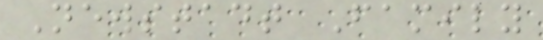Newstadt Family
